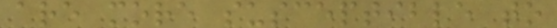are more susceptible to
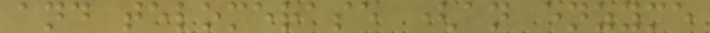and telomerase (an enzyme
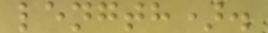length).
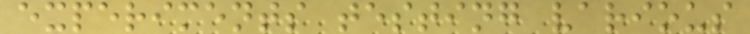experiments testing various
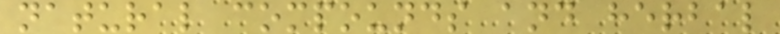natural compounds and herbal
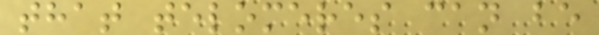that telomeres can be
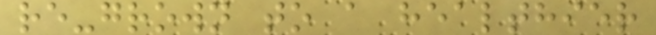re-grown to a healthier
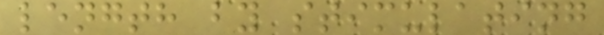length by stimulating
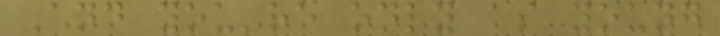And you're only as young
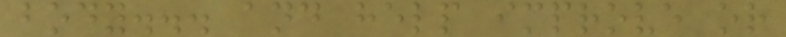body... and help improve or
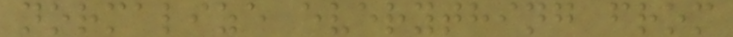normalize everything from
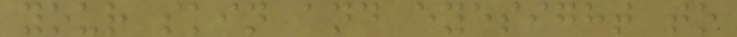your skin and eyesight to
